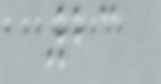23
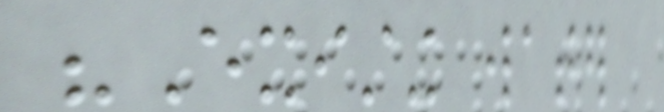"Existing water
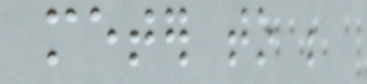meter to be
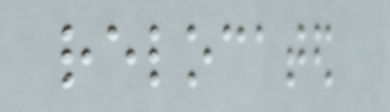relocated
